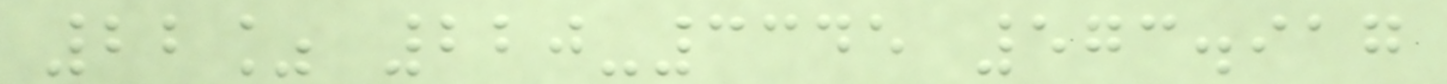22% 220-3345 573.917
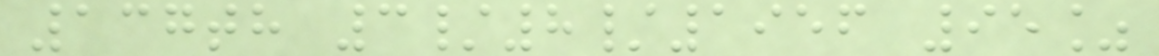137th 3/8/1956 95%
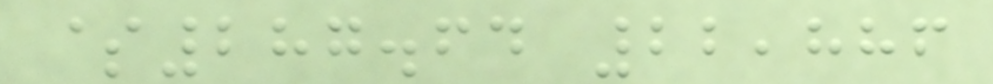$287.64 22,886
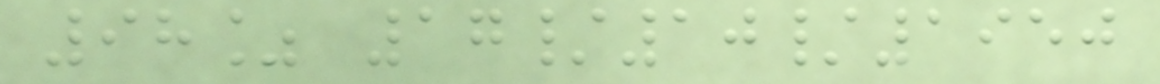98% 17/10/1950
